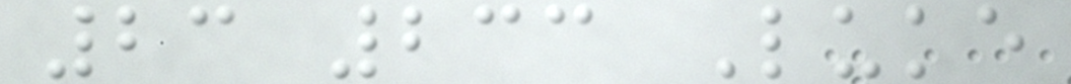23 233 Luke
